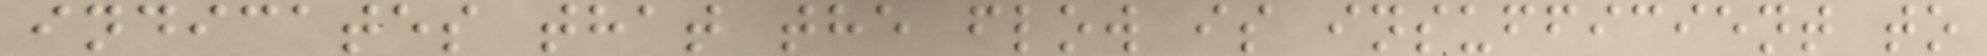indicates that the flow is insufficient to
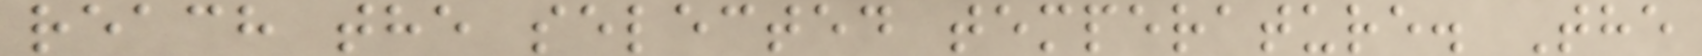reach the selected temperature. The
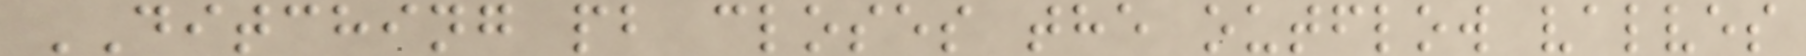DITCHING pb closes the outflow valves
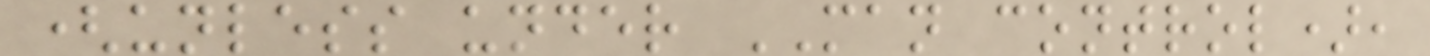(unless under MAN control),
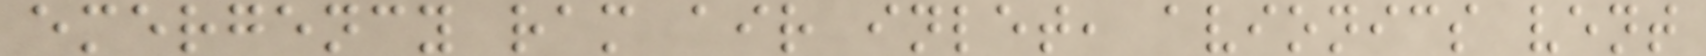emergency ram air inlet, avionics vent
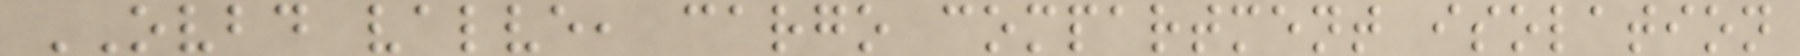OVBD valve, cargo compartment isolation
